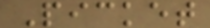Picket
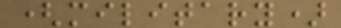(military)
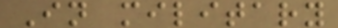In military
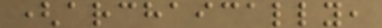(archaically,
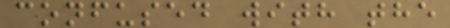confused with the
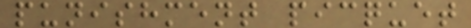punishment picquet
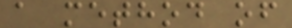a method of
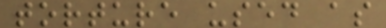torture used as
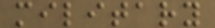military
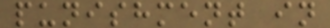punishment in
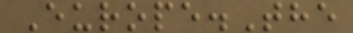Europe.The
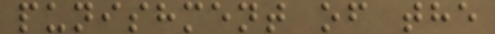punishment of the
